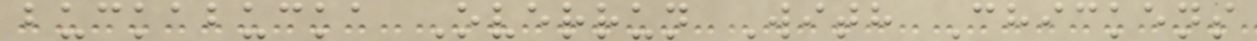buckabucka Overrun With Chickens
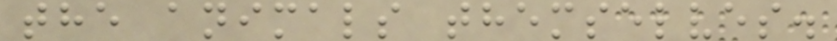the animals themselves.
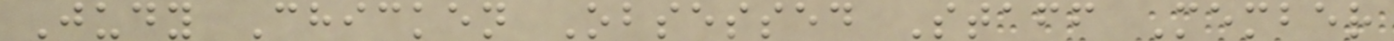Judy Chicken Obsessed Staff Member
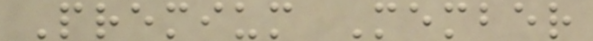Premium Member
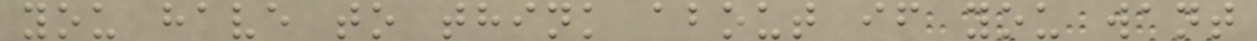you have to think about if you want
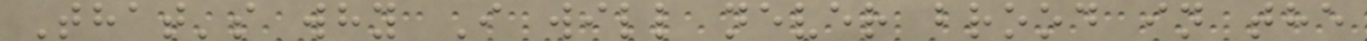That's why I will never brood in the
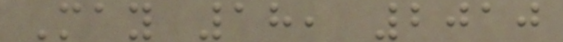May 18, 2010
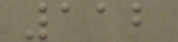112
